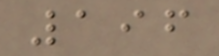196
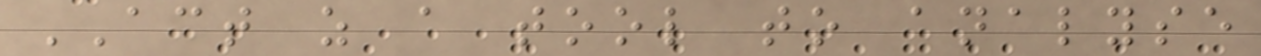ACT as a tool to analyse
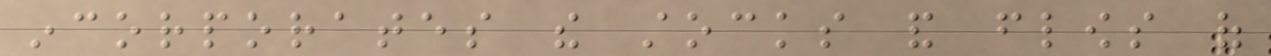incorporates the stocks and flows of
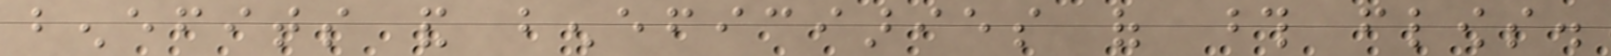benefits and beneficiaries of those flows.
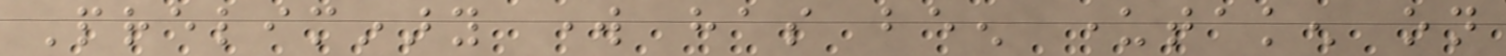Preliminary work has been undertaken on
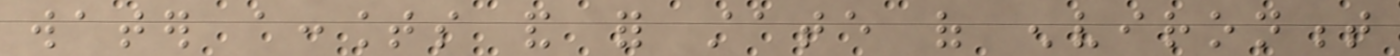water accounts and for state of environment
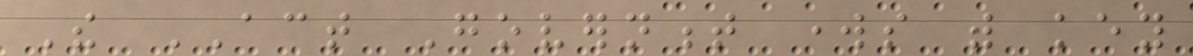The ACT Government works with key
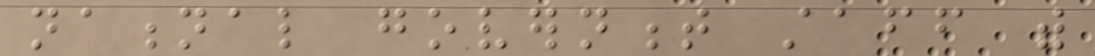national government staff with
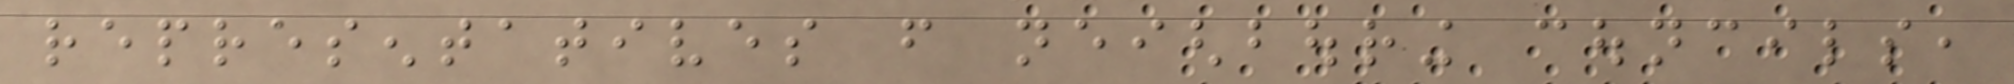representatives from neighbouring councils,
